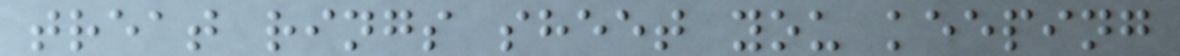treat rings sheet you keeping
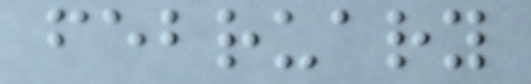february
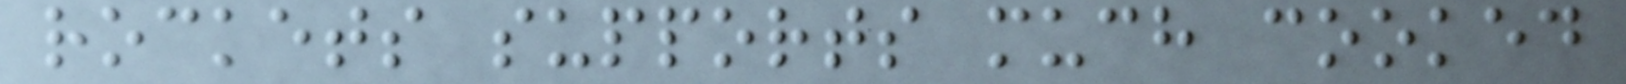rockets supports much cooked
